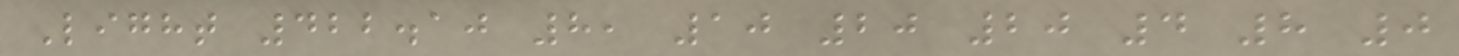Light 422.10 8, 10 20 20 4 8 0
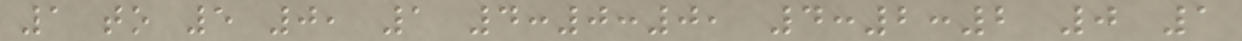1 to 5 0, 1 4:0:0, 4:2:2 0 1
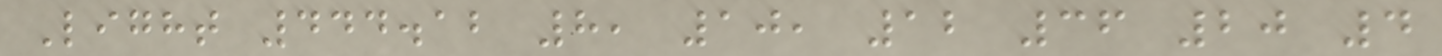Light 444.12 8, 10, 12 36 20 4
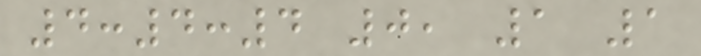4:4:4 0, 1 1
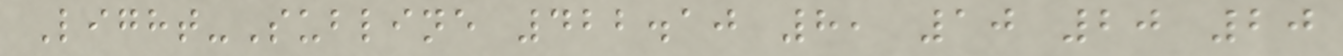Light-Subline 422.10 8, 10 20 20
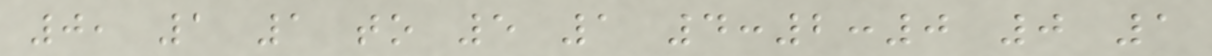0, 1 1 to 5 1 4:2:0 0 1
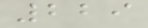229
